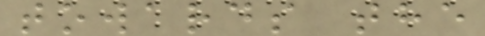towards the
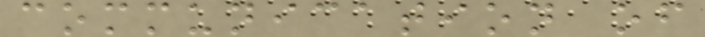communication of
